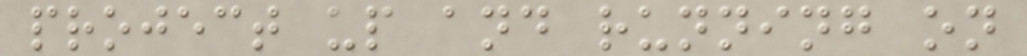project up and running on
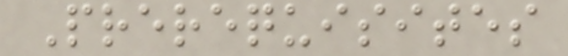Prerequisites
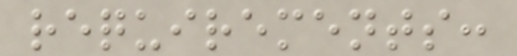requirements:
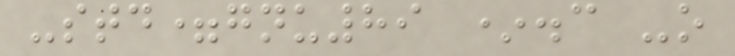-std=gnu89 *.c -o
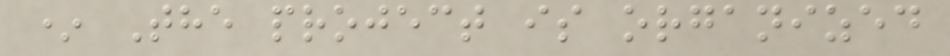* The project is organized
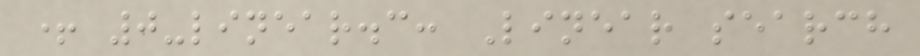+ 0-linear.c: Linear search
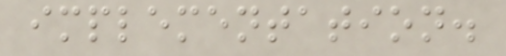implementation.
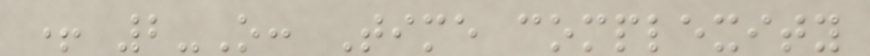+ 2-O: Time complexity
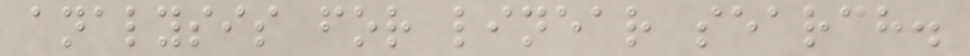analysis for linear search.
